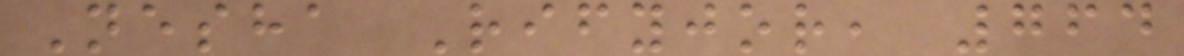Nesha Rifyjor, 764
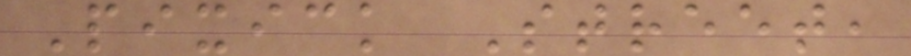Pixick Street,
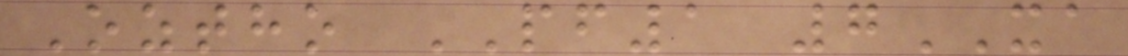Oztho PF1 7XA
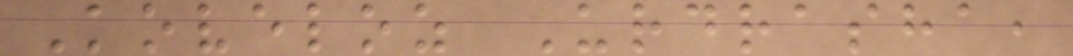Koveloz Urdrasha,
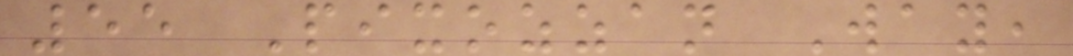55 Pixozzan Way,
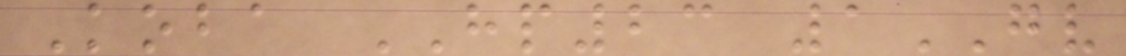Koba HP23 1GV
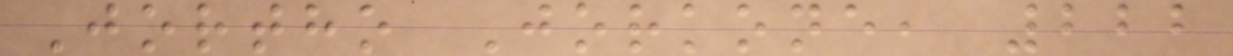Jortho Jorkone, 222
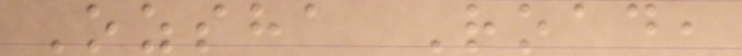Ozsha Road,
